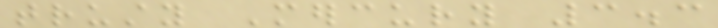trusty Mercury 3.3
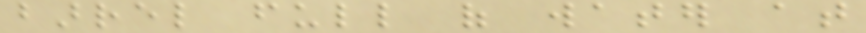barrel full of water at
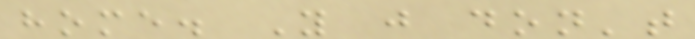home. You just don't
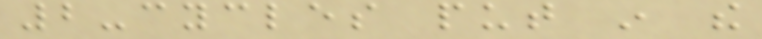2-cycles put in the
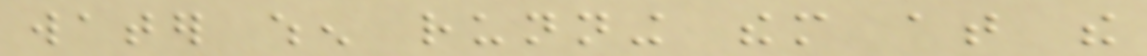water when running them at the
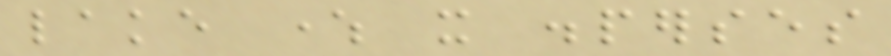lake where it disperses
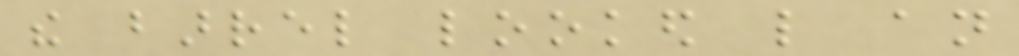the barrel looked like an
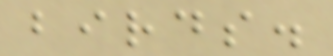birds.
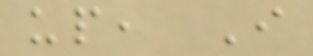up, I
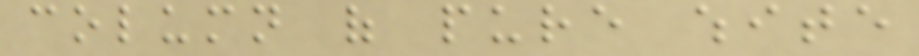column of pure white
